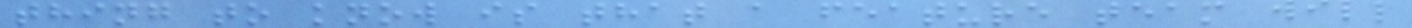thing to know is that a feature team will
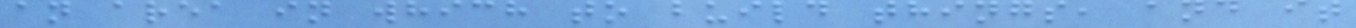an area in which to build things, and it
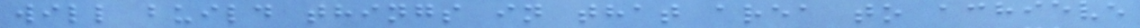will build things in that area to achieve
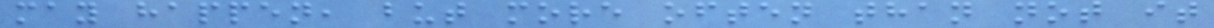may happen, but more often than not it
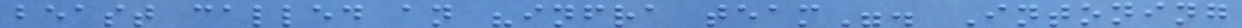beast called an "infra team". Intoning
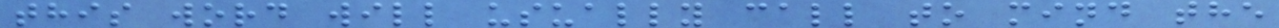this word will usually call to mind the
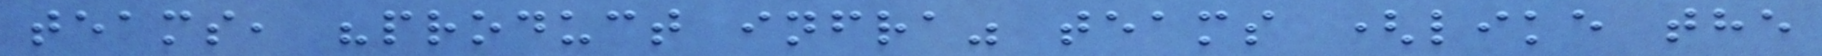teams, "product infra" teams (like the
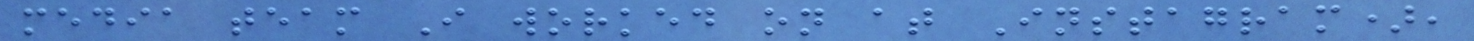media team I worked on at Instagram),
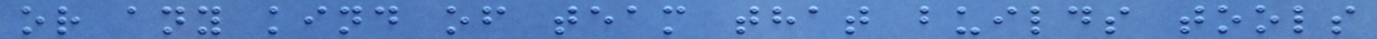or any kind of team that builds tools
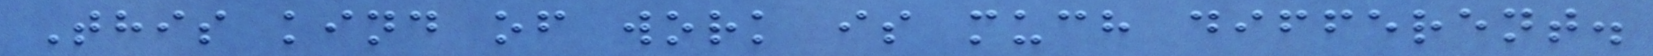This kind of work is much different.
